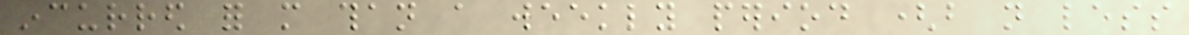incurred for more than a weekly period (but not less
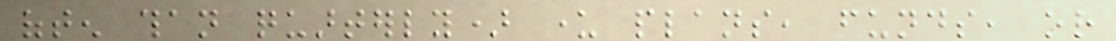often than quarterly) under plans, funds, or
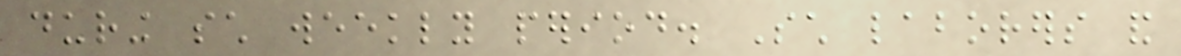during such weekly period. Such laborers and
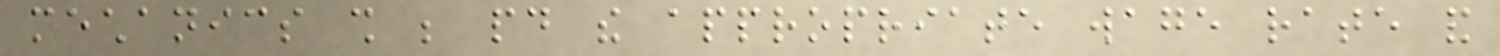mechanics shall be paid the appropriate wage rate and
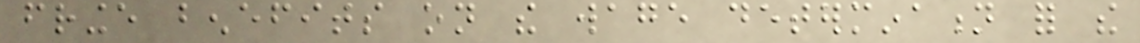fringe benefits on the wage determination for the
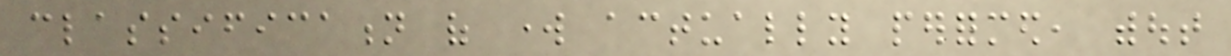classification of work actually performed, without
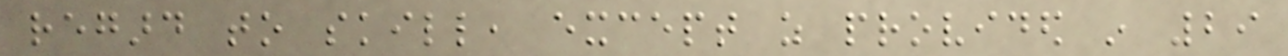regard to skill, except as provided in 29
